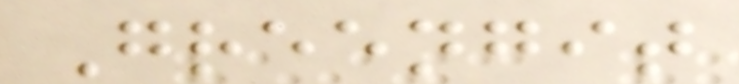Greengit
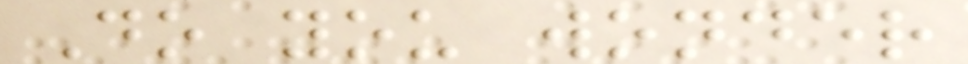Do you wonder
